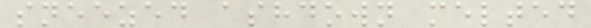sneezed ashdown melted
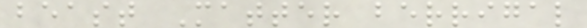beast Matter berrigal
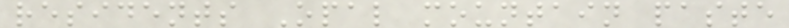residents Opal mountain paste
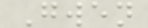Gwen
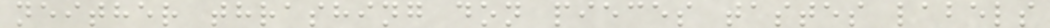neither thrashing don pieces tastes labels
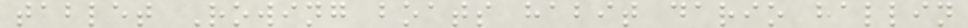tablet Rowing boats habit dario hallin
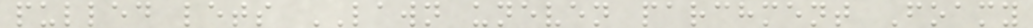pulled lets LAWN uneven parchment Foamy
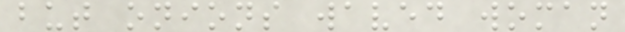but onions waved woman
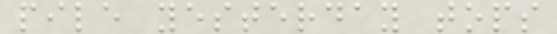pile yesterday tops
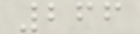266
